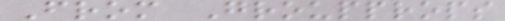From Groupprops
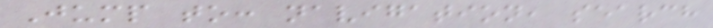Jump to: navigation, search
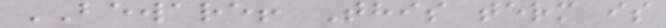BEWARE! This term is
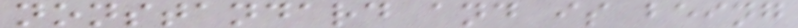nonstandard and is being
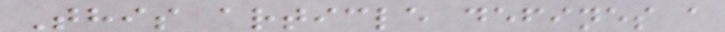This article defines a
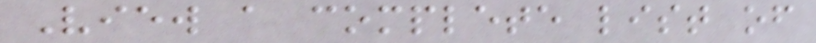View a complete list of
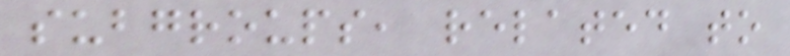subgroups, related to
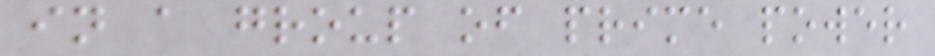in a group of prime power
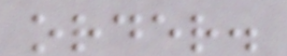order.
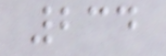234
